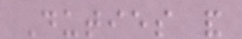Duties and
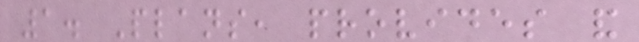1. Plans, provides and
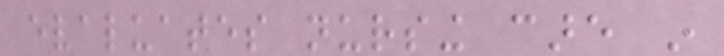evaluates nursing care in
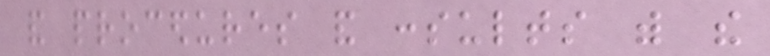and procedures and consults with the
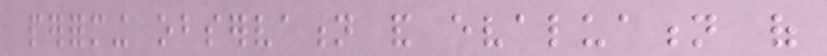performing observation and evaluation of
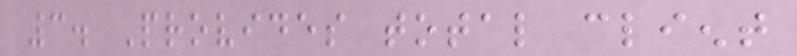3. Provides total client
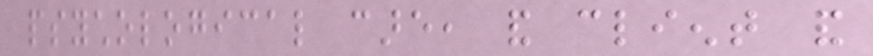psychological care, and client and
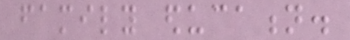family education.
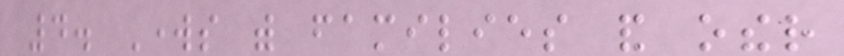4. Works with families and other
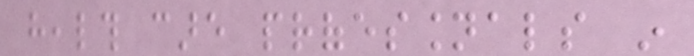health care professionals in
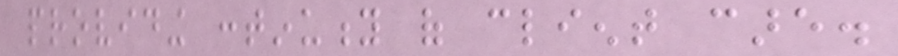providing continuity of client care.
